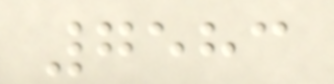7583
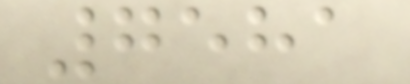7581
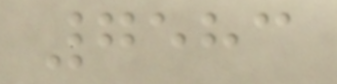7583
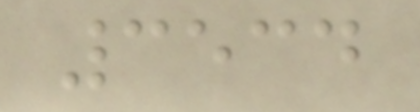3534
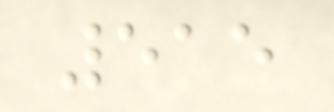515
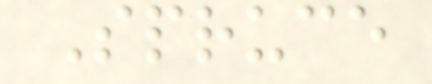Spruce
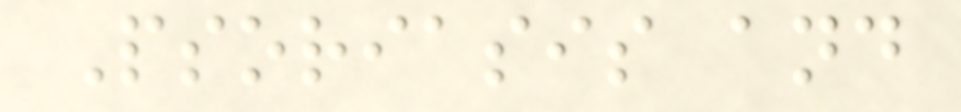Psoriasis and
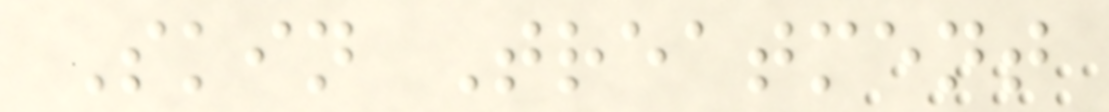Skin Treatment
